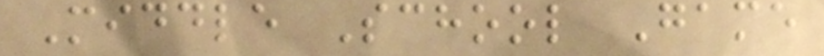Middle School Game
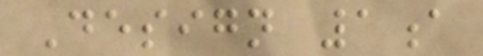Design 1a
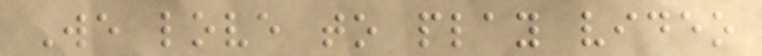We love to play video
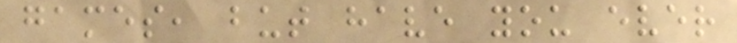games, but have you ever
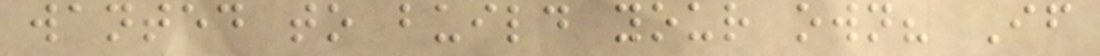wanted to build your own? If
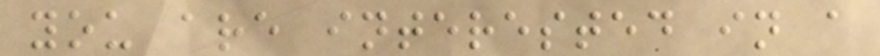you are interested in a
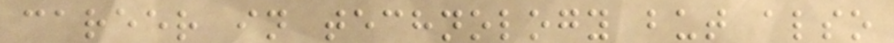career in technology but also
